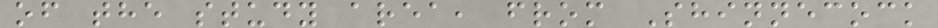of the study area, from Shinnecock
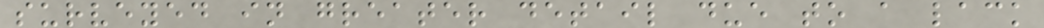surveyed in greater detail due to a lack
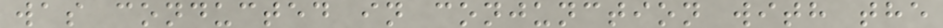was conducted in conjunction with the
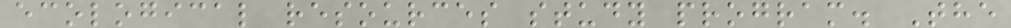ecological resources study program. The
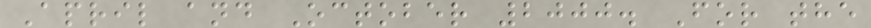April and October 2000. For the
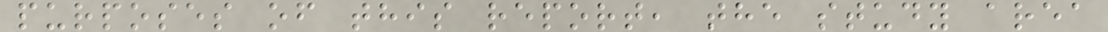purposes of this report, the study area
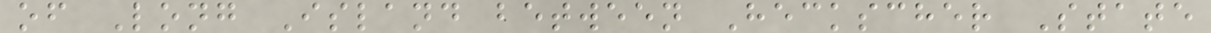of Long Island between Heckscher State
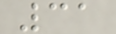31
